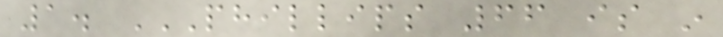1. PHILLIPS 66 IS IN
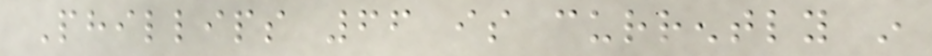Phillips 66 is currently in
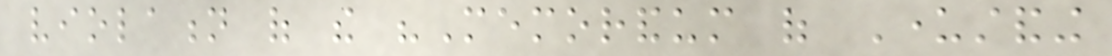violation of the "Memorandum of Understanding
